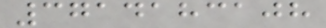3714183108
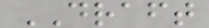DRAFT
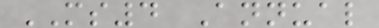MS4 Annual
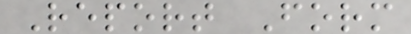Report Form
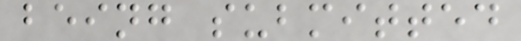being submitted
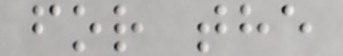for the
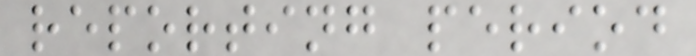reporting period
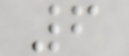6
